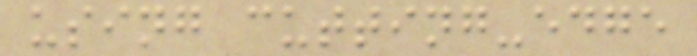using cutting-edge
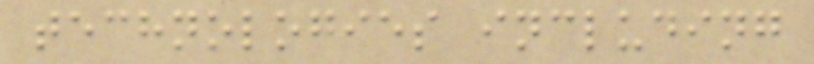technologies including
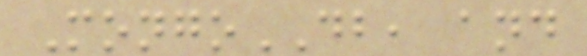MongoDB, and
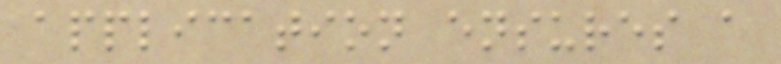application ensures a
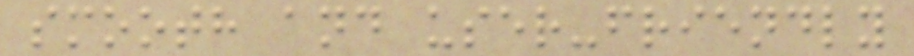smooth and user-friendly
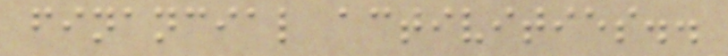financial activities..
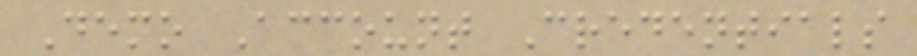Demo Account Credentials
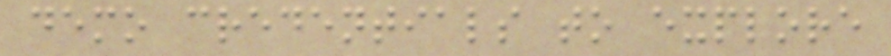demo credentials to explore
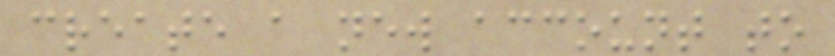create a new account to
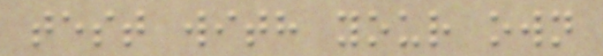test with your own
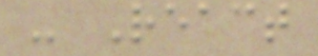- React
